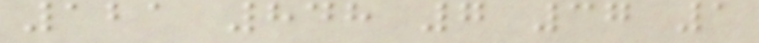121 848 7 37 1
